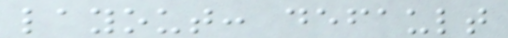layout: default
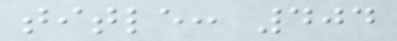title: 404
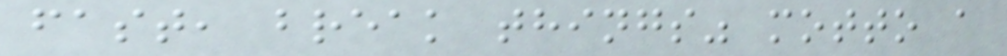fast, break things" motto a
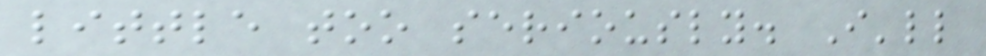little too seriously. I'll
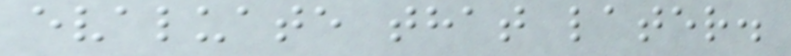evaluate that later.
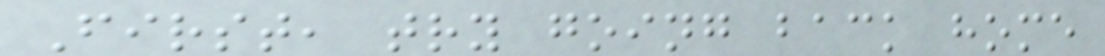First, try going back home
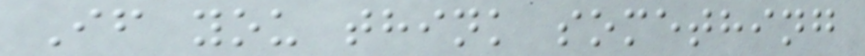If you think something
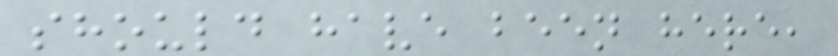should have been here,
